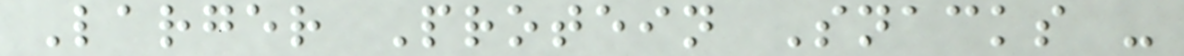Larger Protein Snacks -
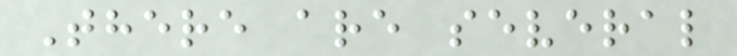There are several
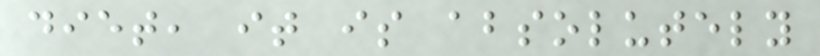diet, it is absolutely
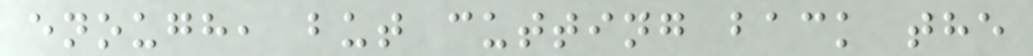enough, but cutting back the
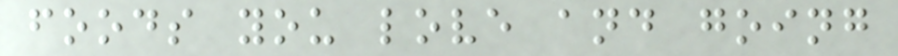foods you love and going
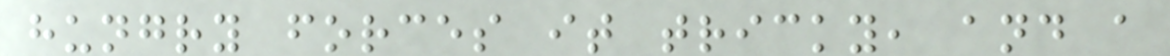hungry forces it tricky, and a
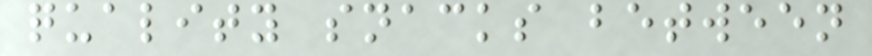quality snacks between
